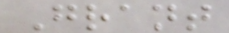Grant
